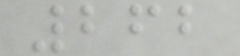262
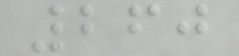260
